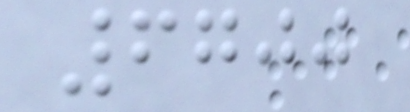6700
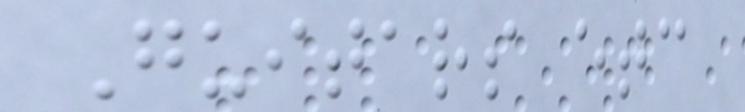Guitars etc
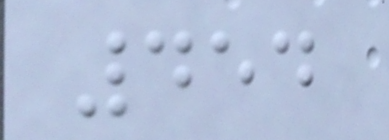454
